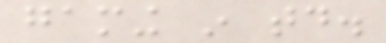gaming in today.
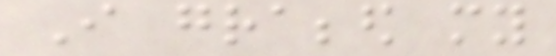I grabbed my
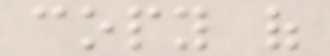copy of
